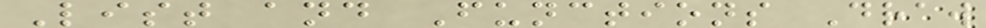List and Functions Draw
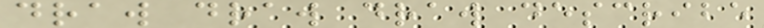draw draw draw describe
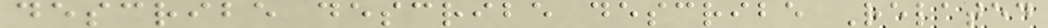describe describe describe Related
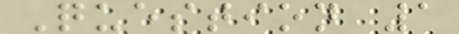Question 1
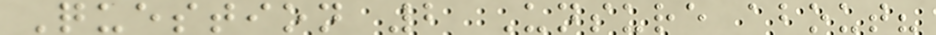Question 2 Unsure about?
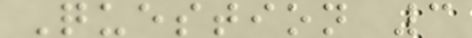Question 3
